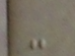-
